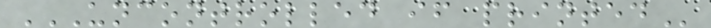UNCONTROLLED IF PRINTED
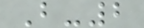B-2
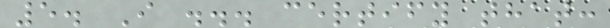5. I ... certify that:
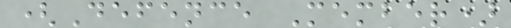(Defence Member)
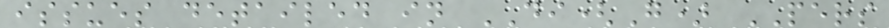issues detailed in DI(G) PERS
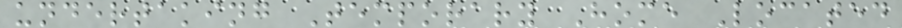undertaking Temporary Home Located
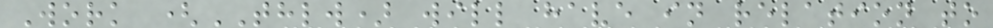Work (THLW) will have in relation to
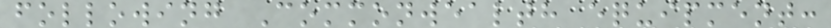following Commonwealth equipment:
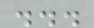...
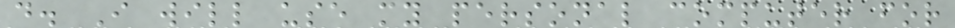d. I will use my personal computer for
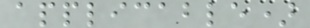applicable)
